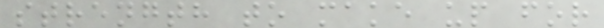strength to make up for
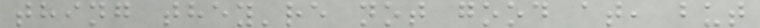thing they're not good at, but
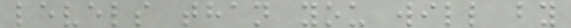levels than you will by
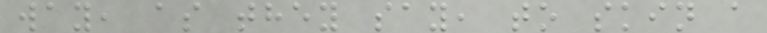way, as they say, to skin a
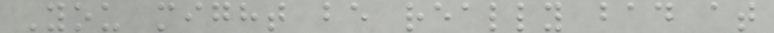You might be really bad at
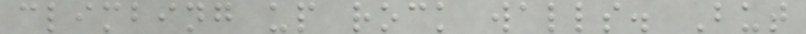climbing up rock walls. But
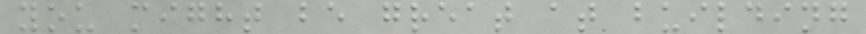you might be great at building
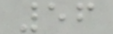56
